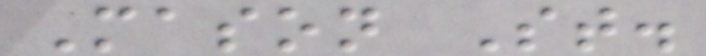Mason St.
